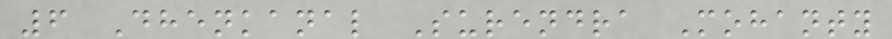6 Dhenkanal Surendra Mohanty
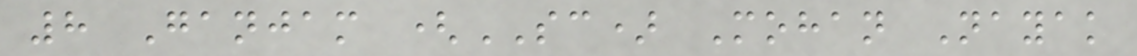8 Ganjam (SC) Mohan Nayak
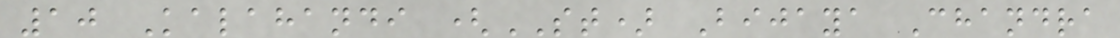10 Kalahandi (ST) Bijaya Chandra
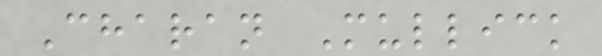Charan Mullick
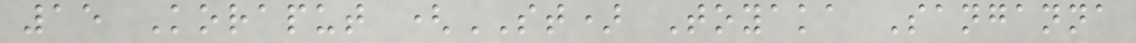15 Koraput (ST) Toyaka Sanganna
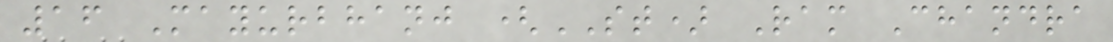16 Mayurbhanj (ST) Ram Chandra
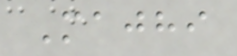Majhi
